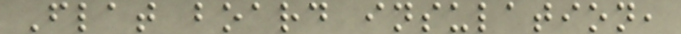Flat board insulation,
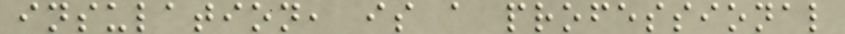insulation, is a professional
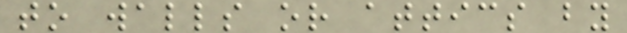to walls or attics by
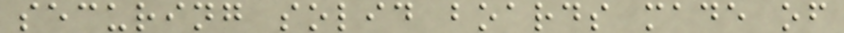securing solid boards made of
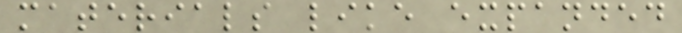materials like expanded
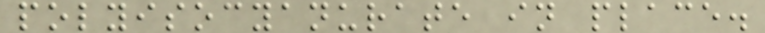polyisocyanurate in place.
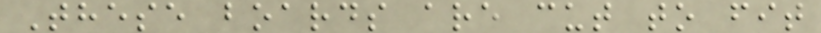These boards are cut to fit
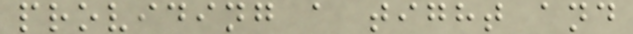providing a tight and
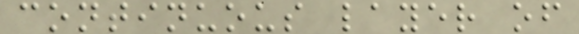continuous layer of
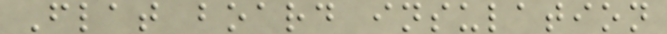Flat board insulation
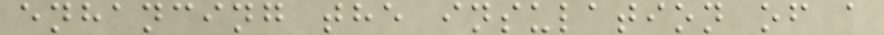enhancing the insulation of a
